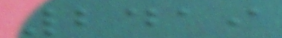2419
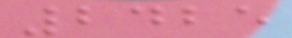2425
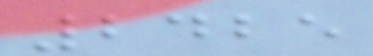2425
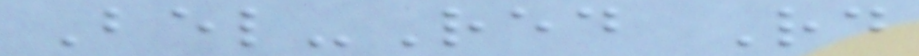Bel-Red Rd
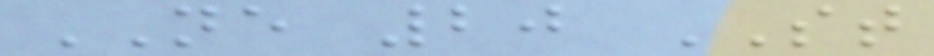NE 20 ST
